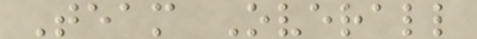Team Overall
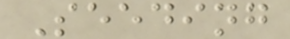Seeding
